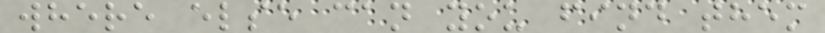where else can you find them
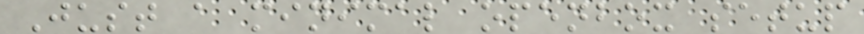Just a minimal openbox setup
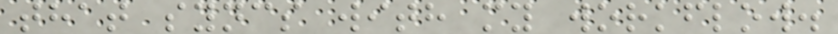that syncs with my workflow.
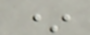*
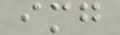img
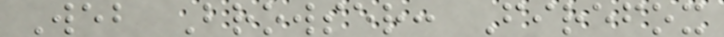Web Browser: Firefox
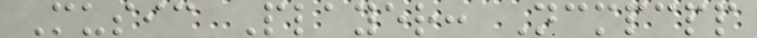Music Player: Ncmpcpp
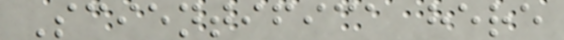Scientifica here
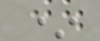*
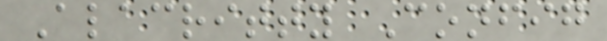Alacritty Config
